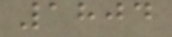1804
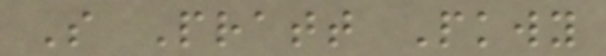S Pratt Pkwy
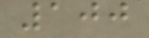100
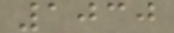1030
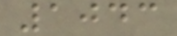1043
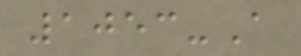1053-A
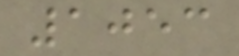1053
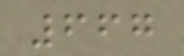667
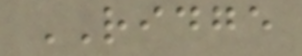RIDGE
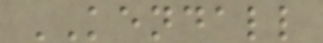KENDALL
